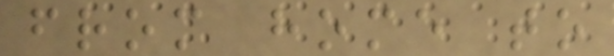from home to
